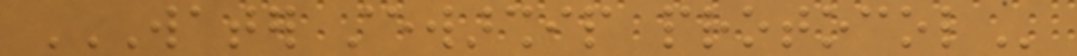WATER STEWARSHIP PROTOCOL
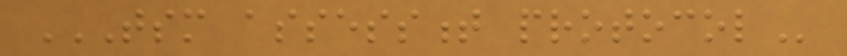TSM ASSESSMENT PROTOCOL
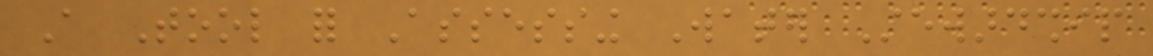A Tool for Assessing Water Stewardship
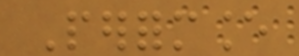Performance
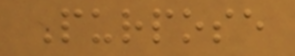Purpose
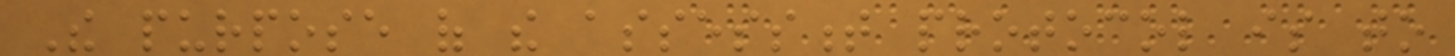The purpose of the assessment protocol is to
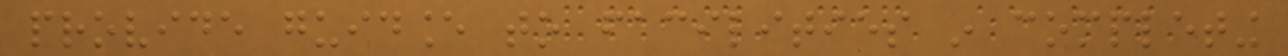provide guidance to facilities in completing
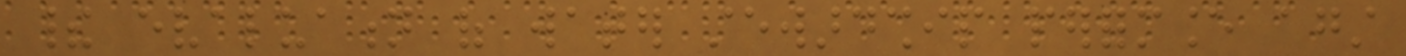their evaluation of water stewardship performance against
